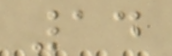14
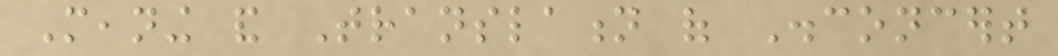Meaning and Translation of Disconcert
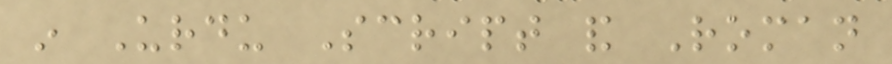in Urdu Script and Roman
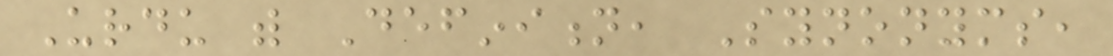Urdu with Definition, Synonyms,
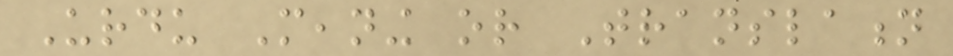Urdu Meaning or Translation
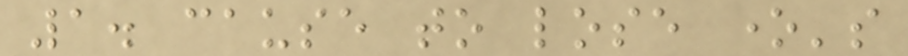1. cause to lose one's
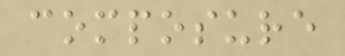composure
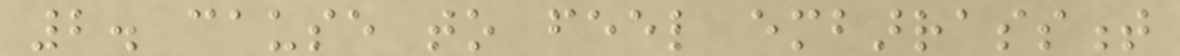2. cause to feel embarrassment
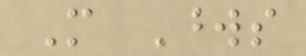More Words
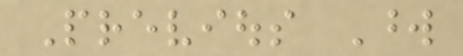Previous Word
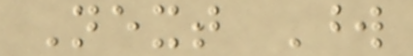Next Word
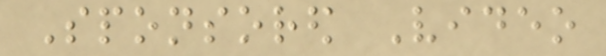Sponsored Video
